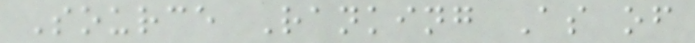Source Ranking As of
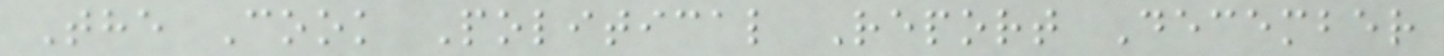The Cook Political Report December
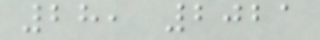28, 2021
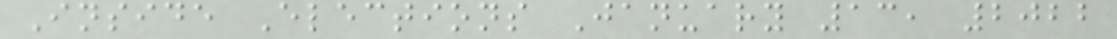Inside Elections January 13, 2022
